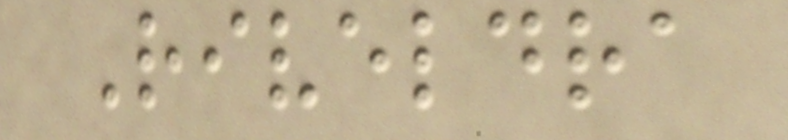Riveldra
